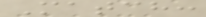Match:
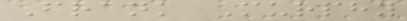Frank Murphy
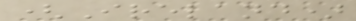(Ireland)
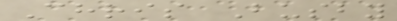Chris Busby
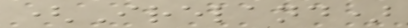(Ireland)
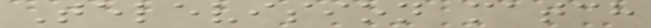Television match
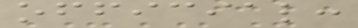official:
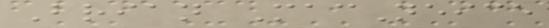Brian MacNeice
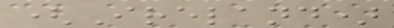(Ireland)
